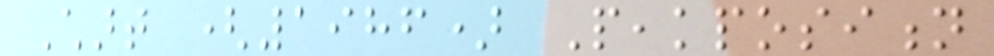Chart (1986) Peakposition
